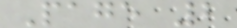Page 2
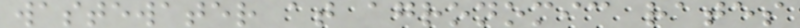wastewater at agronomic rates
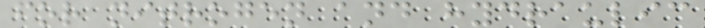for nitrogen and hydraulic
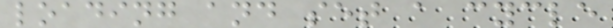loading and set a cycle
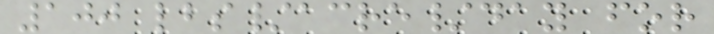100 lbs/acre/day for
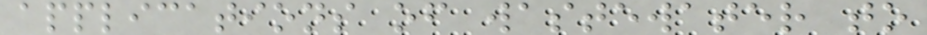applications of wastewater to
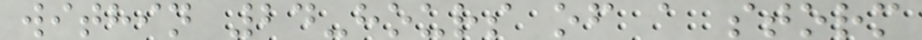within 24-hours of a storm
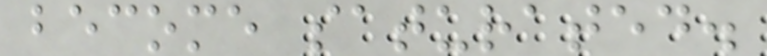become saturated.
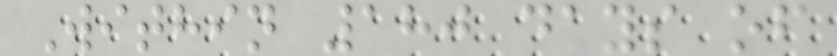Within 180 days of
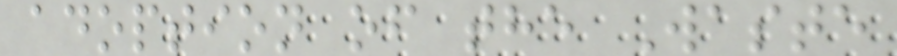adoption of the Waste
